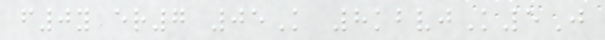f0y er7 05K 8kbvjK5J
